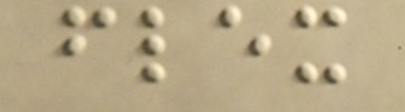flex
